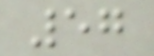57
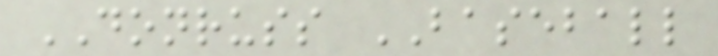DONRUSS BASEBALL
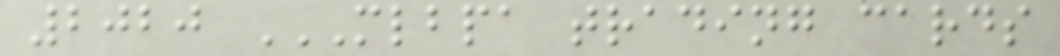2020 MLBPA TRADING CARDS
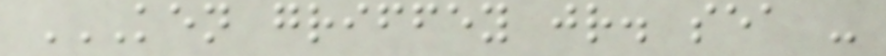KEN GRIFFEY JR. SEA -
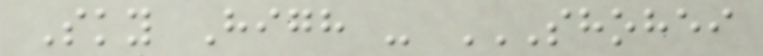Sky High - SHOHEI
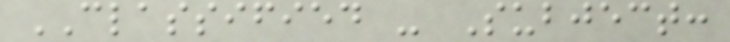CLASSIFIED - Subject:
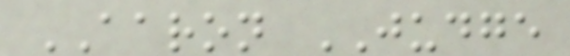AARON JUDGE
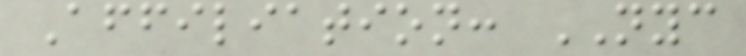Affiliation: NYC
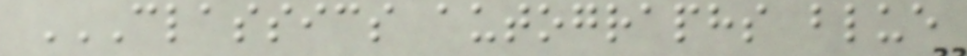CLASSICS AUTOGRAPHS BLUE
